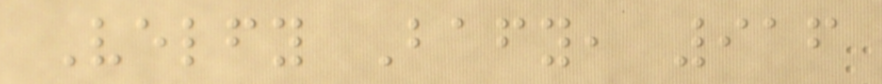Velfy Bafy, 916
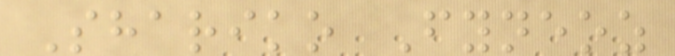Shariko Fyneoz
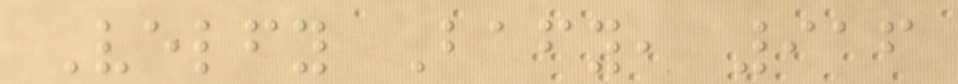Velfy Bafy, 916
